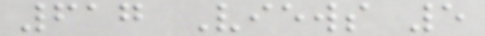617 Views 5
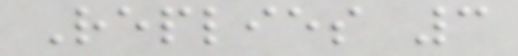Replies 3
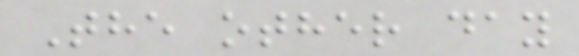The other day
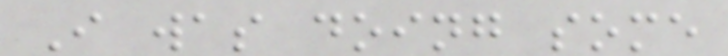I was doing some
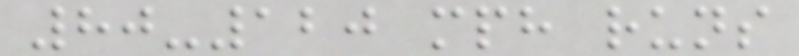80-120 mph runs
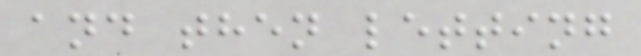and then letting
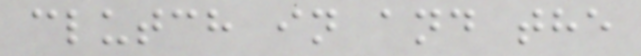clutch in and the
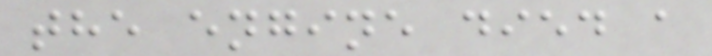the engine died a
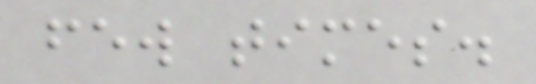few times.
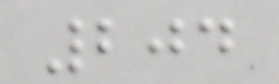204
